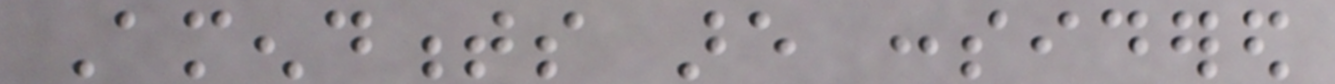Amendments are considered
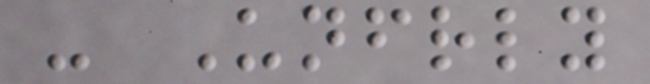- Unfriendly
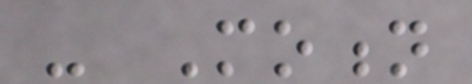- Motion
